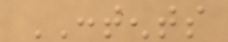CONTENTS
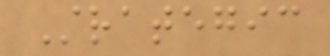Strategic
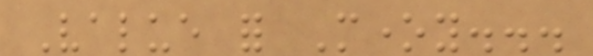Value for Money...
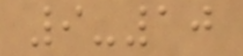9-10
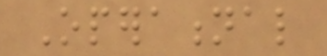Operational
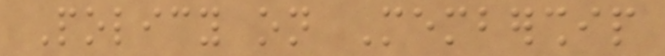Policy on Membership
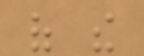of the
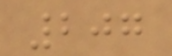207
